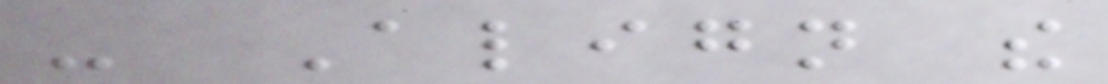- Align the
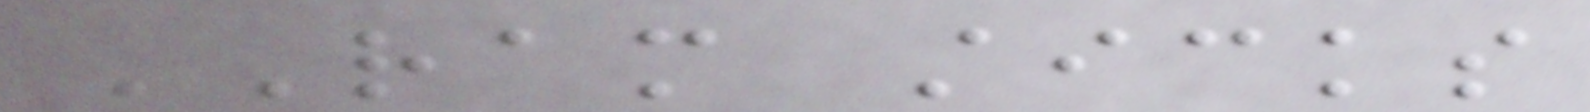RAM sticks
